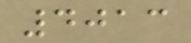4013
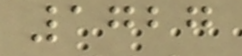1727
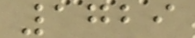1729
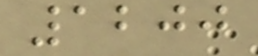1200
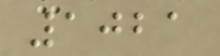1021
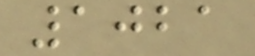1021
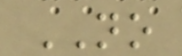NO
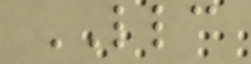LLC
